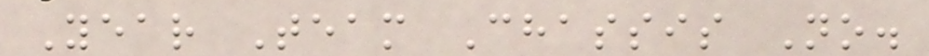Year Team Chassis No.
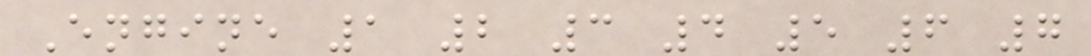Engine 1 2 3 4 5 6 7
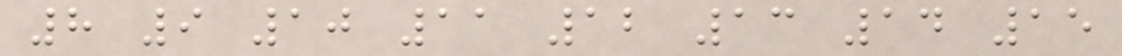8 9 10 11 12 13 14 15
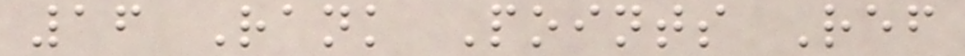16 Rank Points Ref
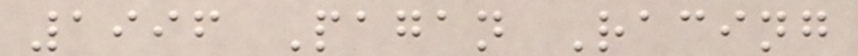1996 Pagan Racing
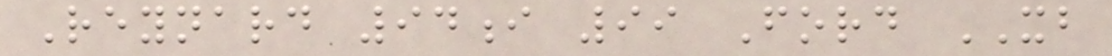Reynard 94i 99 Ford XB
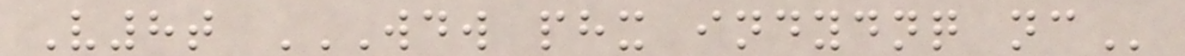V8t WDW PHX INDYDNQ NC
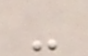-
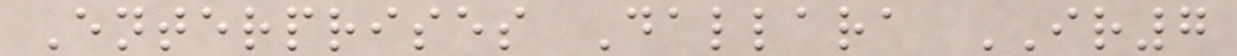Enterprises Dallara IR7
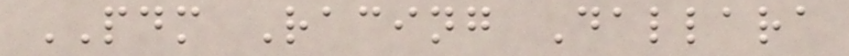PDM Racing Dallara
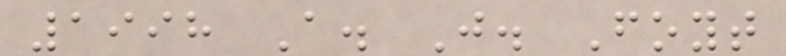1998 A. J. Foyt
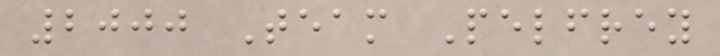2000 Team Pelfrey
